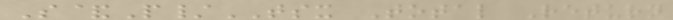S&P/TSX Total Return
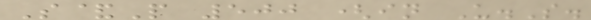S&P 500 (in U.S.
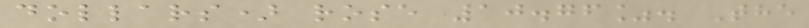dollars) rose 10.76%. The
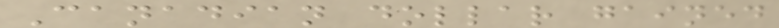Canadian dollar gained
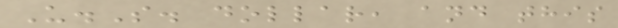U.S. dollar, and this
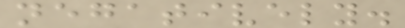negatively.
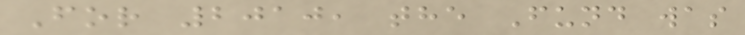For 2010, the Fund was
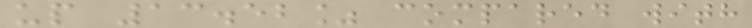up 13.52% compared with
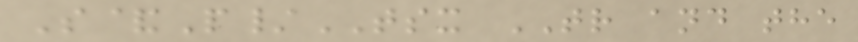S&P/TSX TR and the
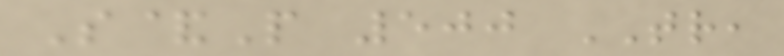S&P 500 TR,
